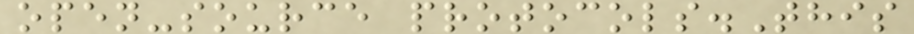open-source protocols.This
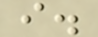i.
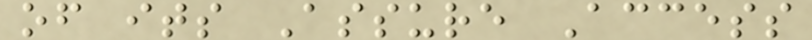of its Assure Access
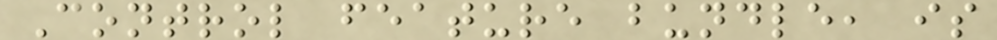Control feature bundle, is
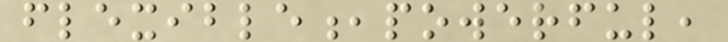flexible,powerful,
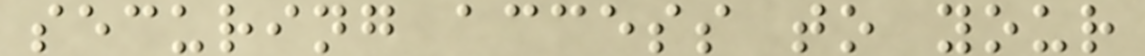securing access to your
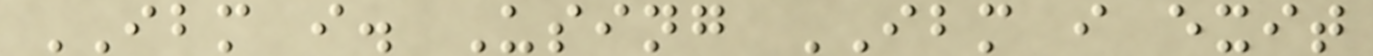IBM i. Using IBM i exit
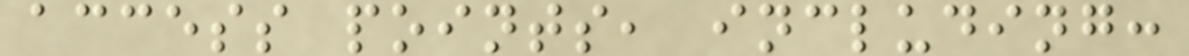access points, including:
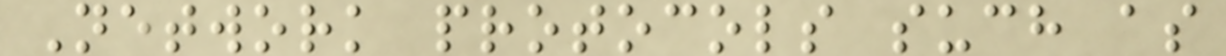Network protocols such as
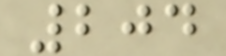204
